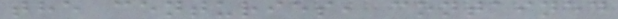the centuries, contained
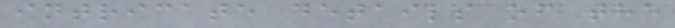intricate details of the
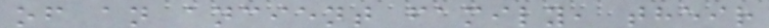of an ancient family, their
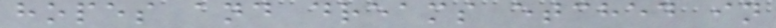hopes and dreams etched in
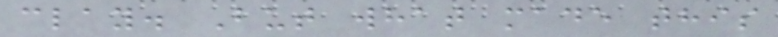clay. But what made this
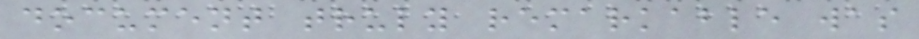document truly remarkable was
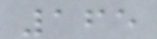165
